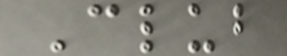Club
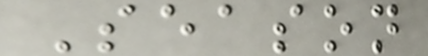Season
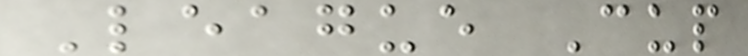League Cup
